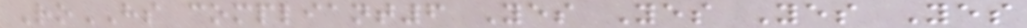RoHS compliant6 Yes Yes Yes Yes
